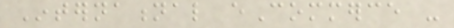International eCommerce -
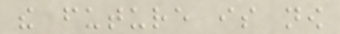the future is now
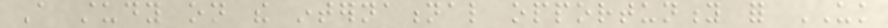A study on the international opportunity for UK
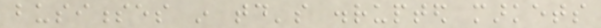businesses in today's disrupted markets
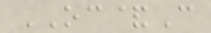OC&C
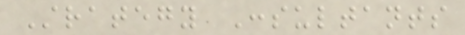Strategy Consultants
